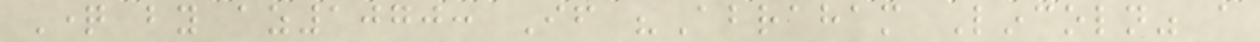Question by az1070: If "Abraham Lincoln" a
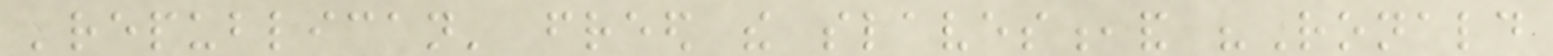'republican' freed the slaves,and "Ronald
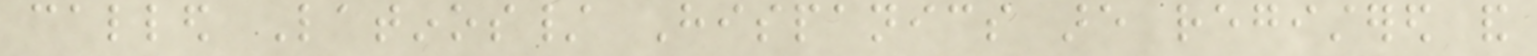called Latinos/ Hispanics are registered and
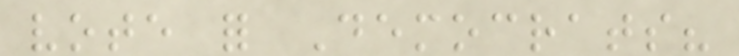vote for Democrats?
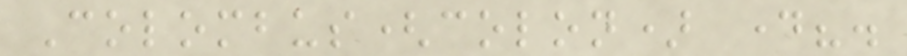Colombus(colon) day?.
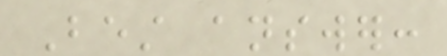Best answer:
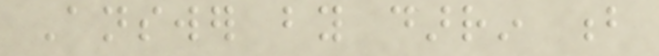Answer by darrin b
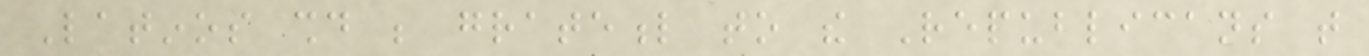Latinos should be grateful to the Republicans that
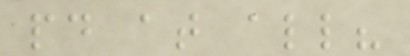paid at all?
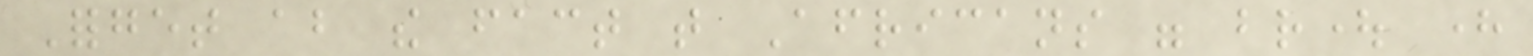Forget about the fact that Africans were brought here
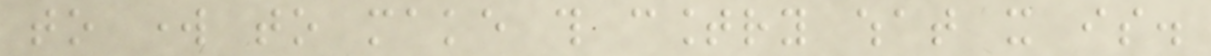to work to make this country what it is.
